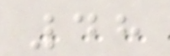48
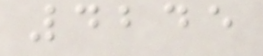4245
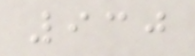930
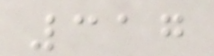317
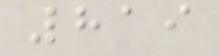819
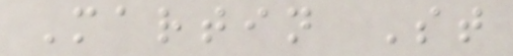Martin St
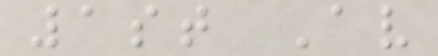1st Av
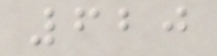620
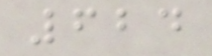624
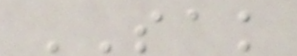SAK
